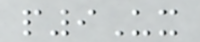p9Ux
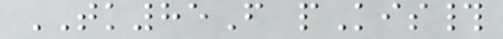TK85F pKis#
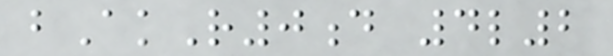bAkR0d 4l2
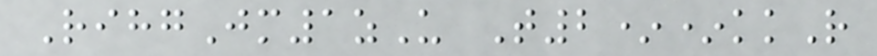RihgJm1zU T2**kkR
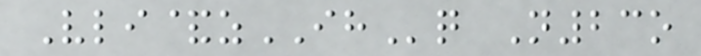Vli&zIHq N23o
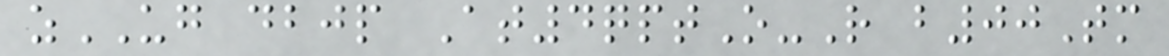zUG dbjp At4qptO-R b00Tm
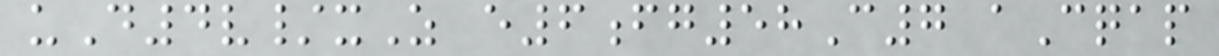uD4v/xZ e6fg58C7 aCqap
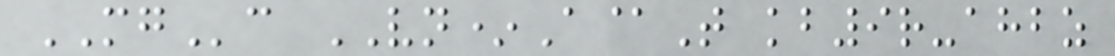MGc VN*A@T kb9r-ahbz
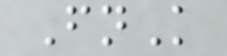FnK
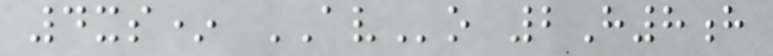4xs* AVo 2H8h
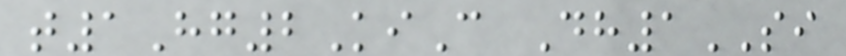t1Hg2KiC Dh1SI
